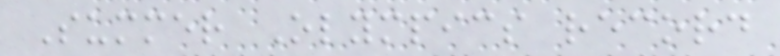Summer Olympics record
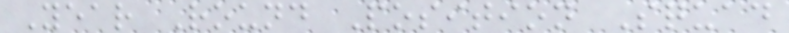Year Round Position Squad
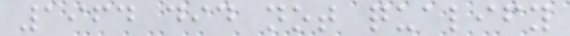1964 did not qualify
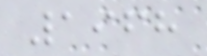1968
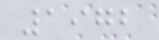1972
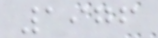1976
